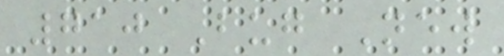710 Bug New
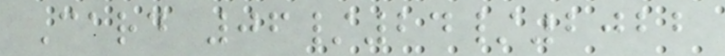Card 06/24/2022
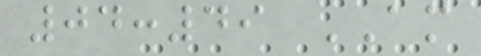04:49 AM
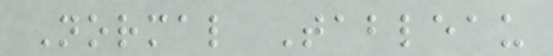Normal Tableau
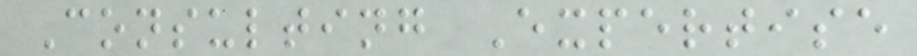Consulting Expertise
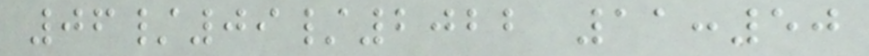06/09/2022 11:50
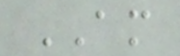AM
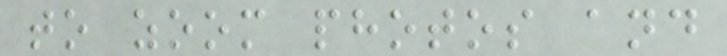to zoom photos and
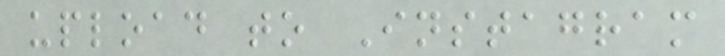upload to Instagram
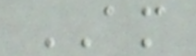AM
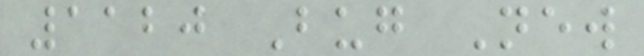1120 Bug New
